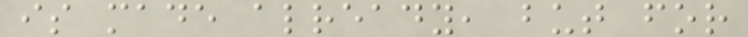is made already, but for
